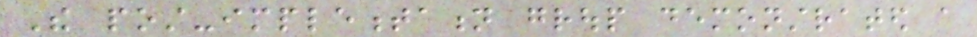The post-implementation group demonstrated a
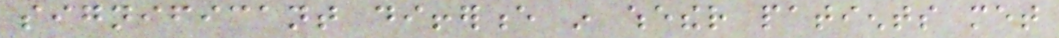significant difference in whether patients met
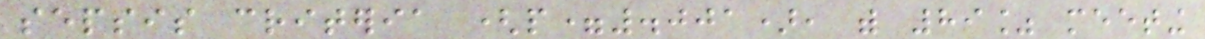sepsis criteria (p=.001), with 89% meeting
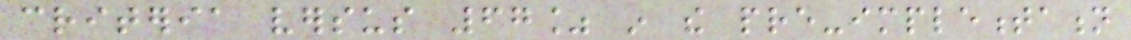criteria versus 67% in the pre-implementation
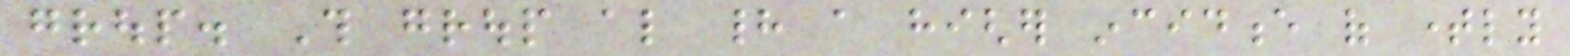group. This group also had a higher incidence of timely
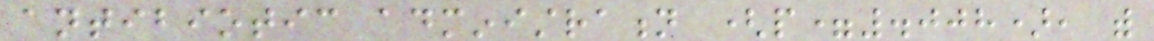antibiotic administration (p=.008), with
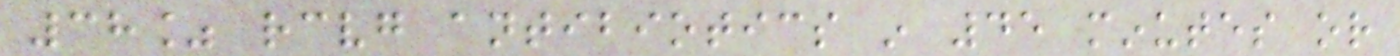38% receiving antibiotics in 45 minutes or
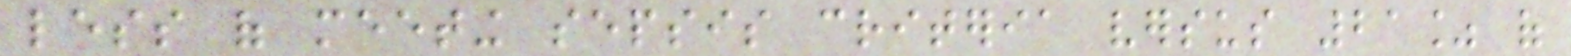less of meeting sepsis criteria versus 21% of
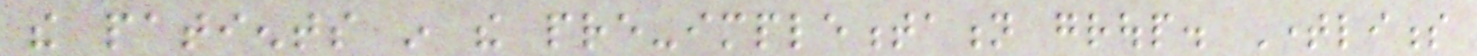the patients in the pre-implementation group. Timeliness
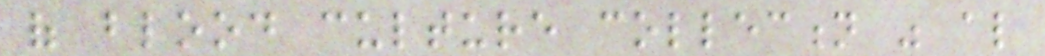of blood culture collection was also
